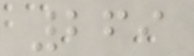269
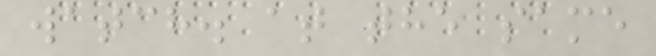watch. at the same
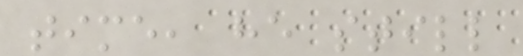time, he still
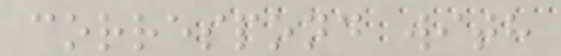correspond with
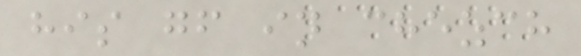his gf in chezch
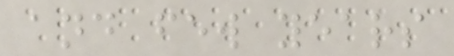and few years
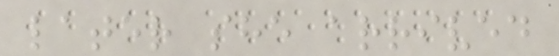later she arrived
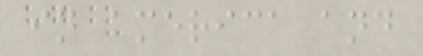in america and
